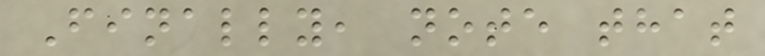Finally, note that
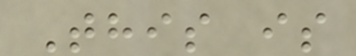This is
